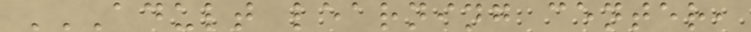ADULT LEARNING CENTER,
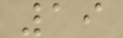19
